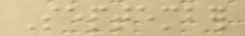September
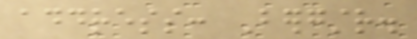address: Bergstr.
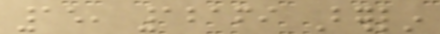15, 12169 Berlin
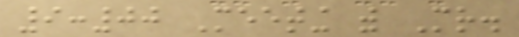9:00 Meeting with Mr.
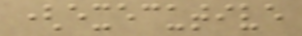(executive
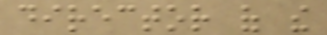director of the
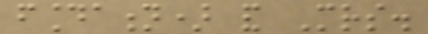foundation) and Mrs.
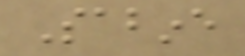Sabine
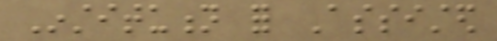Institution for Assisted
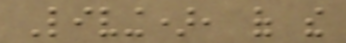Living), of the
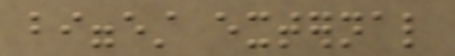biggest external
